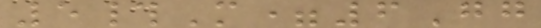5#M=6Gg
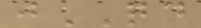jQD
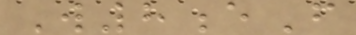W8eF
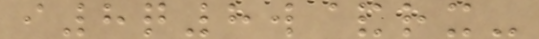i8q8w&rx-
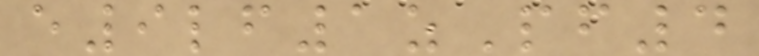e9lf1zPf4
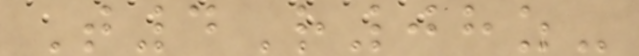T4R08z-
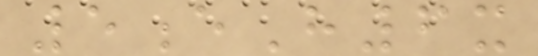5eH6x
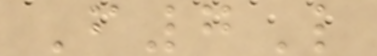F7L
